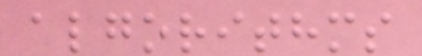algorithms
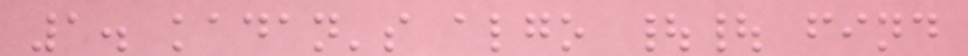1. kadan's algo || find
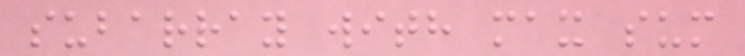subarray with max sum
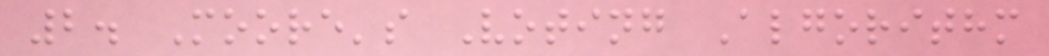2. Moore's Voting Algorithm
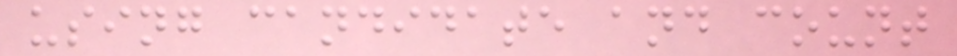using candidate and count
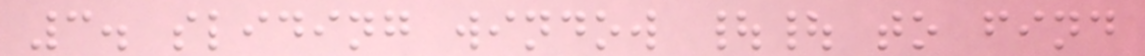3. sliding window || to find
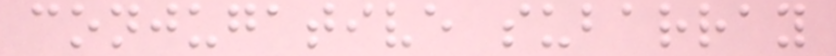conjugative subarray
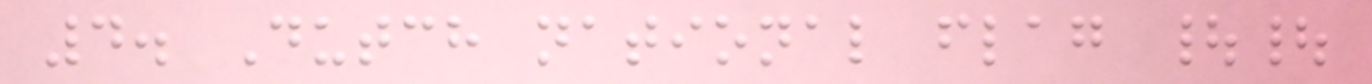4. Dutch national flag ||
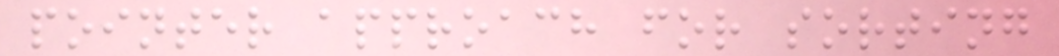pointer approach for sorting
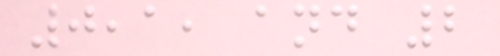0,1, and 2
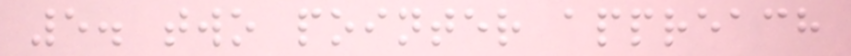5. two pointer appreach
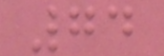74
